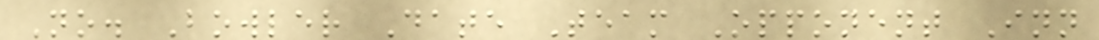No. Bowler Date Team Opponent Inn
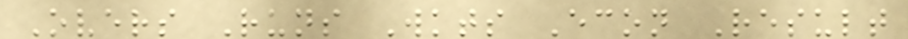Overs Runs Wkts Econ Result
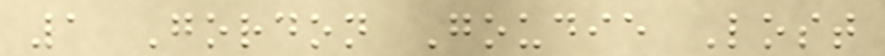1 Gordon Goudie Lost
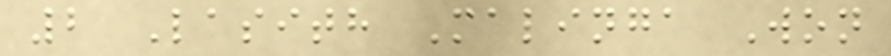2 Lasith Malinga Won
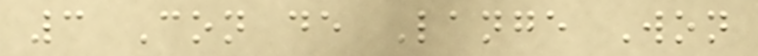3 Con de Lange Won
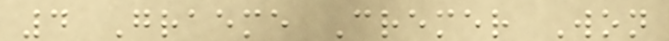4 Graeme Cremer Won
